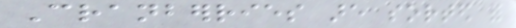Cranberries are sorted for
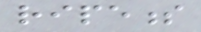ripeness
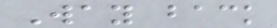Way back
